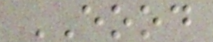EOOD
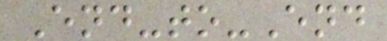End-to-End
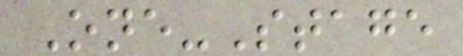One-Stage
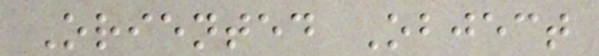Oriented Object
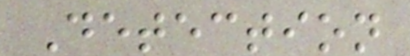Detection
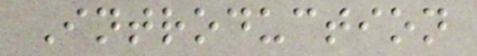Introduction
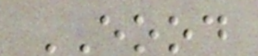EOOD
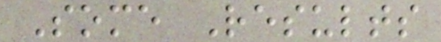Some Results
